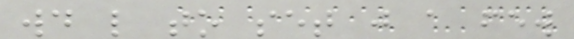would like to set just a few
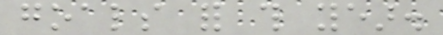goals for this year.
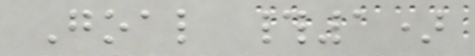Goal #1)
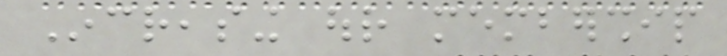Increasing our membership
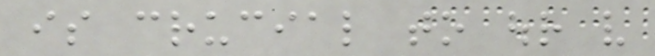is crucial to our very
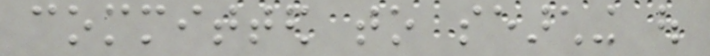committed to searching out
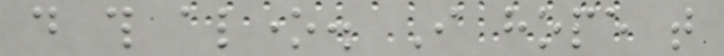do this alone. I hope that
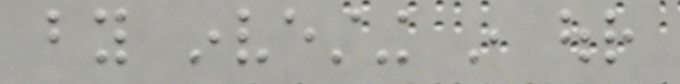by investing in our
